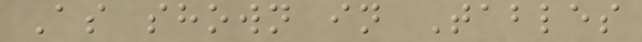As shown in Tables
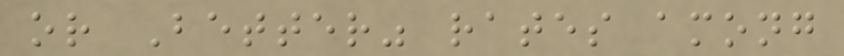or Better" rates among
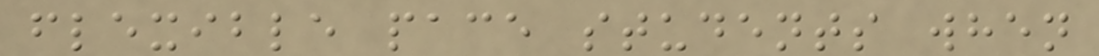flexible pace students when
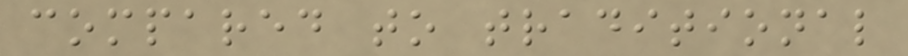compared to traditional
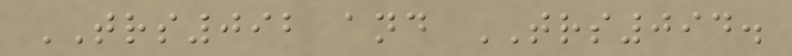TRS092 and TRS094.
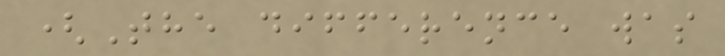(The difference was
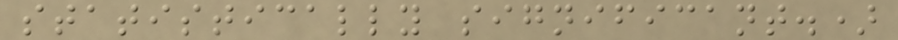statistically significant.)
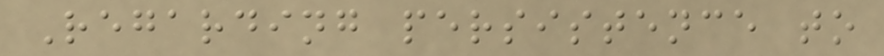Regarding persistence to
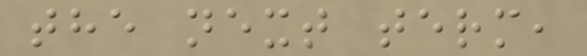the next term,
